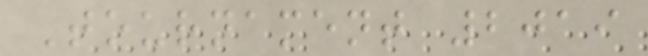Tournament 2019
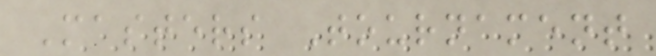Masters Tournament
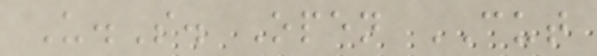U.S. Open CUT
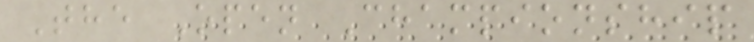The Open Championship
